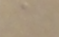a
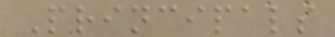Principals
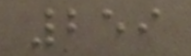259
